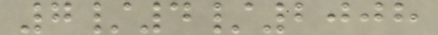7/4/2008
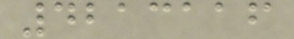4213116
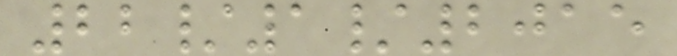22/1/2015
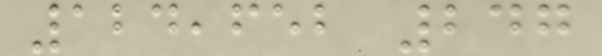124,652 247
